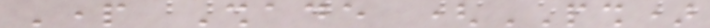Part Shade (PSH)
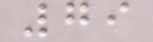79
